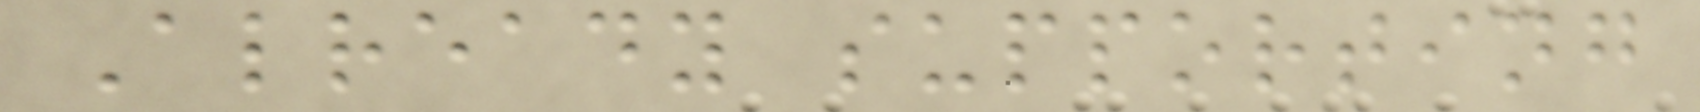Already supporting
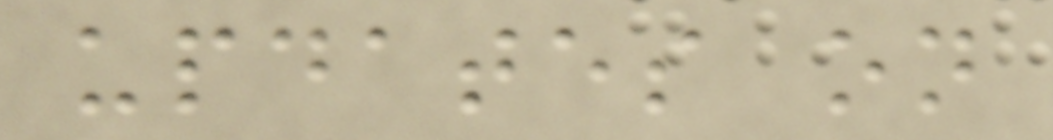updates on
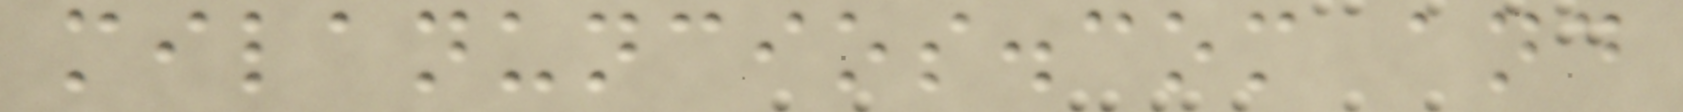milanuncios.com and
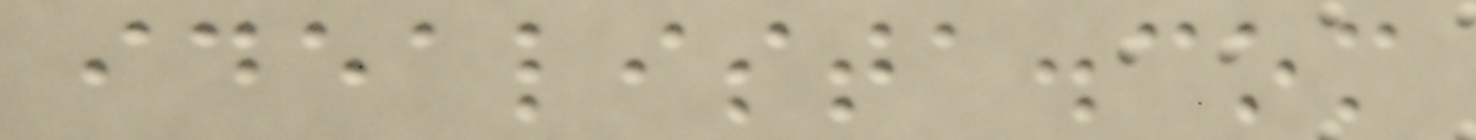idealista.com
